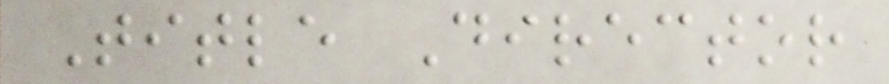Title Director
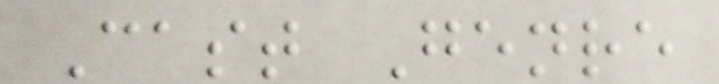Cast Genre
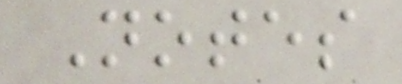Notes
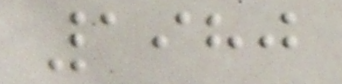1980
